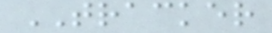TRACKER
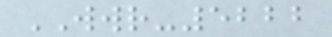WWR-5222
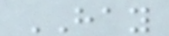HAY
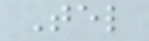Tel
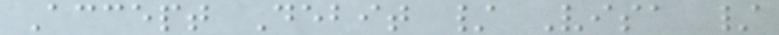Accept Debit / Visa /
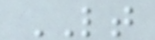LT
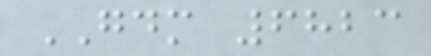GDM 6823
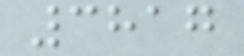3817
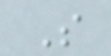S
